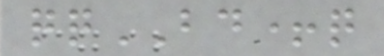qqBD+q
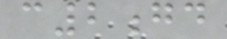c2gd
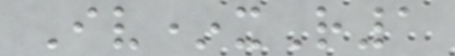Iv*xR1
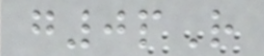g0pR
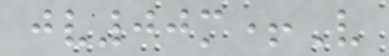jv00m+V
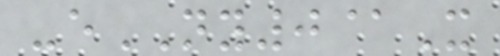-eNY0@X
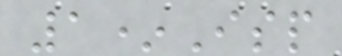1*Isp
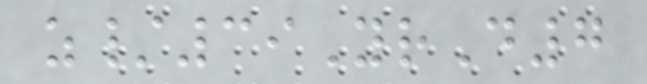z/39YrD7
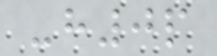-h0p
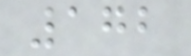172
